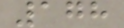178
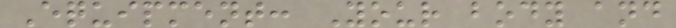Equipment: Your body and
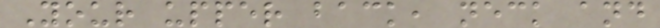Your upper back, neck and
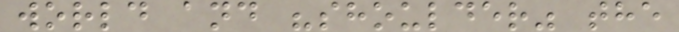world and "shoulder" the
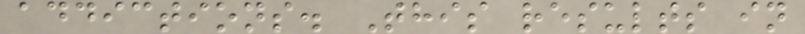addictions. This results in
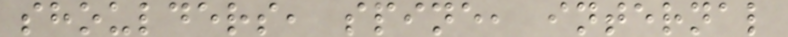shoulders, spine, internal
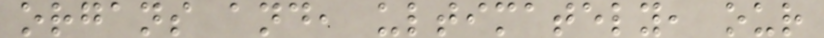organs and, ultimately, our
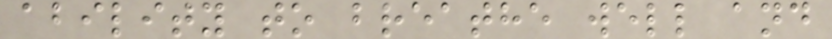ability to breathe well and
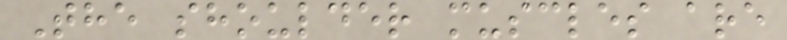The shoulder muscles are
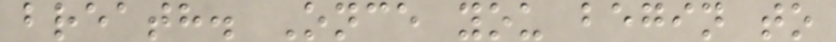breath. Once you begin to
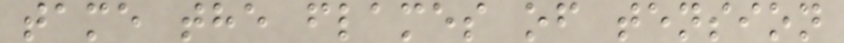tame the flames of tension
